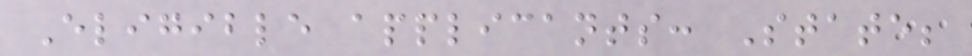Eligible applicants: State;
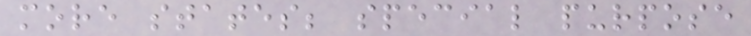more states; special purpose
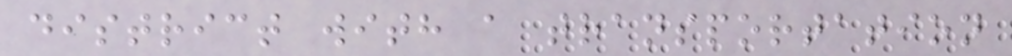district with a transportation
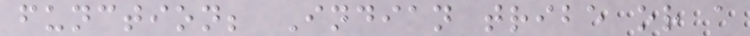function; Indian tribe or a
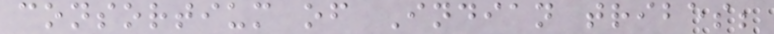consortium of Indian tribes;
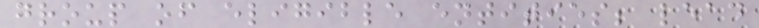group of eligible entities; lead
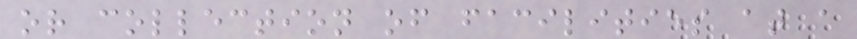or collection of facilities at a
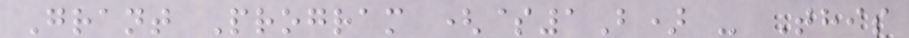Grant Program ($1B) - This
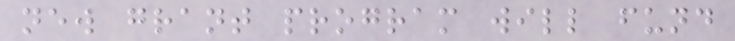new grant program will fund
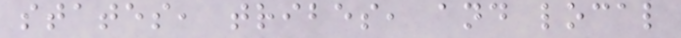states, tribes, and local
